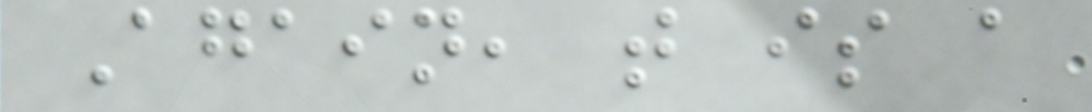Again, t is a
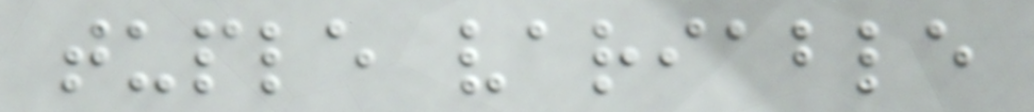tuple variable
